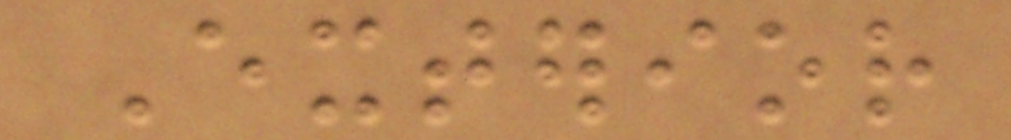Exterior
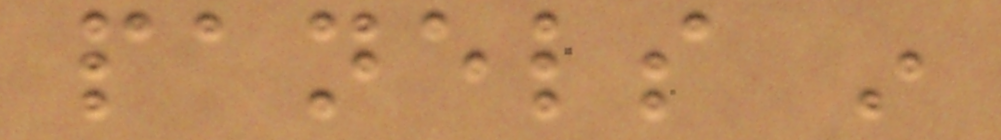panels in
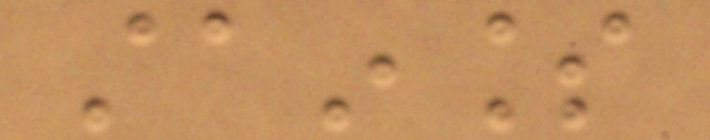stainless
